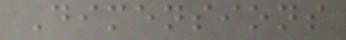Dimensions
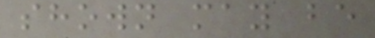shown may be
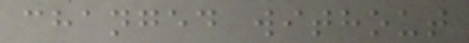changed without
